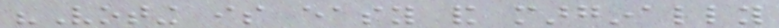"Voting is easy and marginally
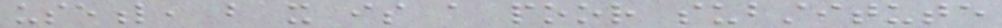useful, but it is a poor substitute
